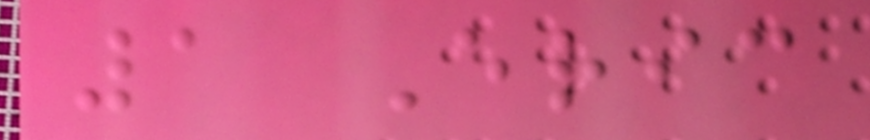1 Eric
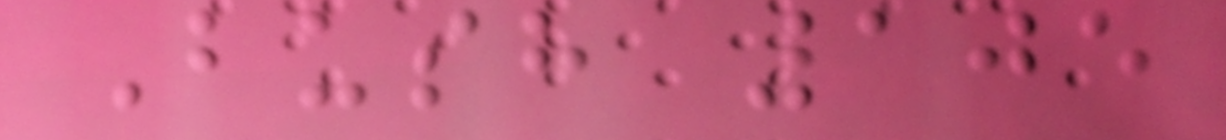Bush 105
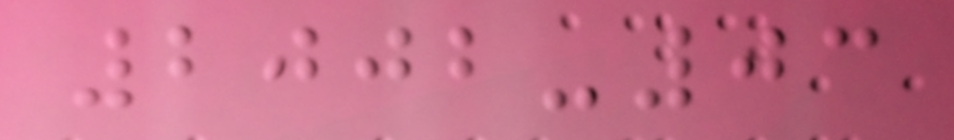2002-03
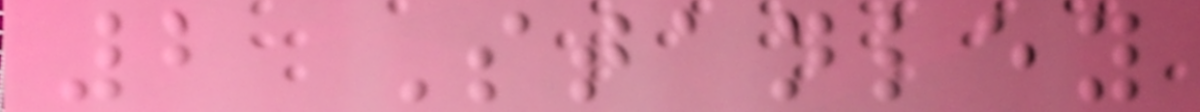2 Stanley
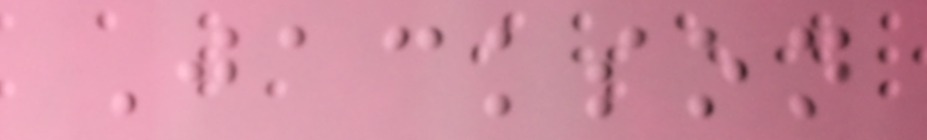Jackson
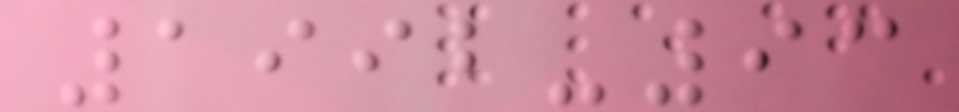1992-93
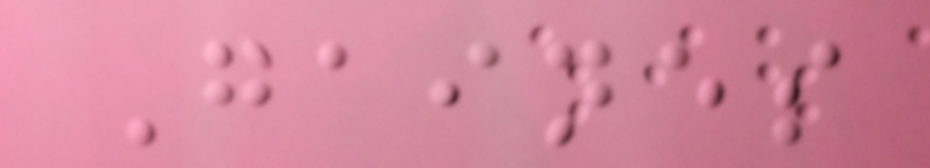Gaines
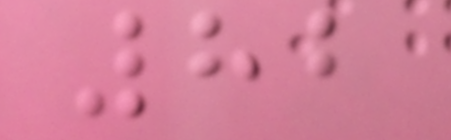82
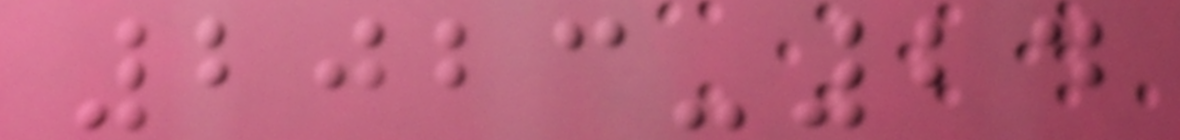2023-24
